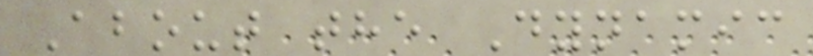About the Dynamic
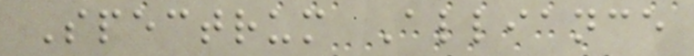Spectrum Alliance
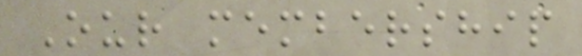Our membership
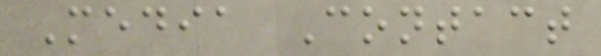Media Contact
